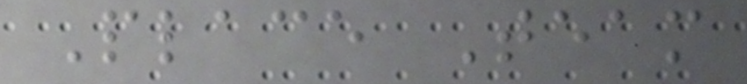Place Team
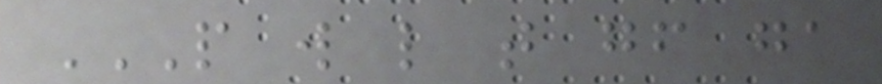P W L T GF GA
